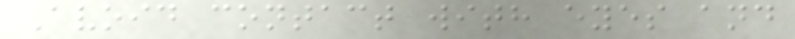Avoid contact with eyes and
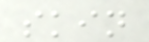skin
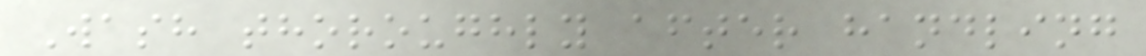Wash thoroughly after handling
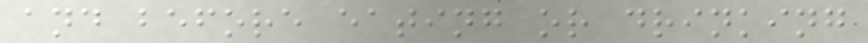and before eating or drinking
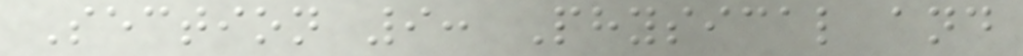Section 9: Physical and
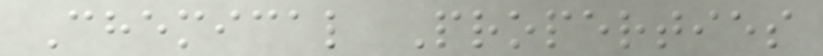Chemical Properties
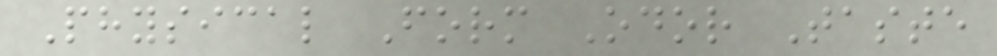Physical Form Odor Taste
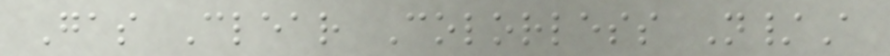Gas Clear Colorless N/A
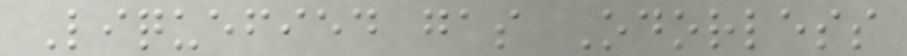Liquefied gas Odorless
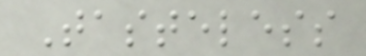Tasteless
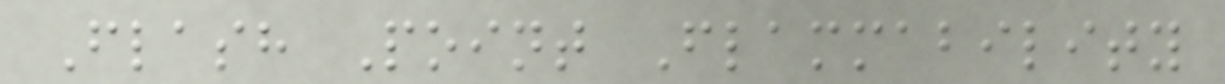Flash Point Flammability
